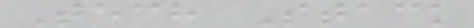Tech Stack
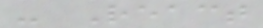- React
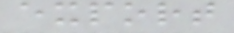export
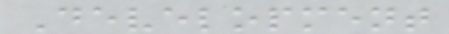Development
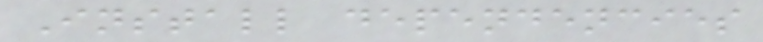Install dependencies
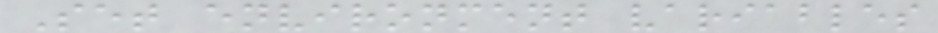Set environment variables
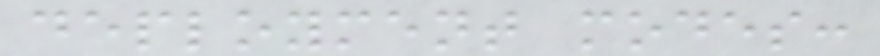deployment modes:
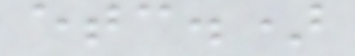etc.)
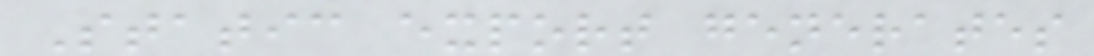Static export generates
